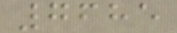7685
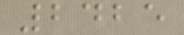2425
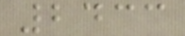2433
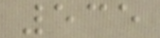535
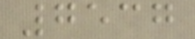7537
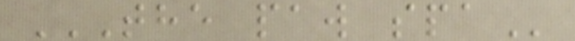THE PAW SPA
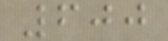600
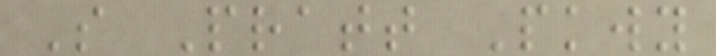S Pratt Pkwy
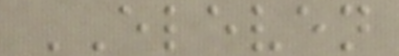ELEVEN
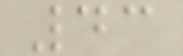43
